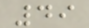49
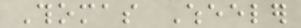Thomas Wheeler
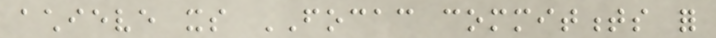achieve its FOCAC commitments for
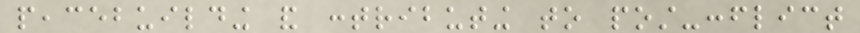peacebuilding and contributing to post-conflict
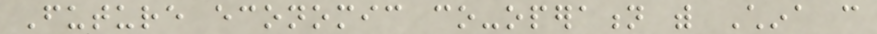Future economic co-operation with China can
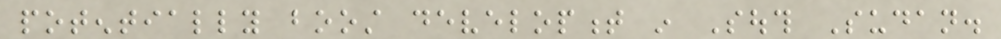potentially boost development in South Sudan.
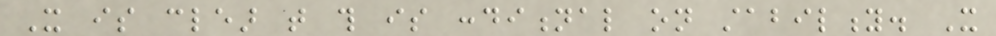It is clear that this is conditional on stability. It
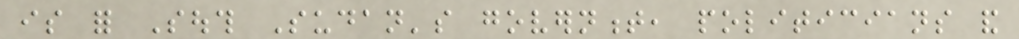is for South Sudan's government, politicians and
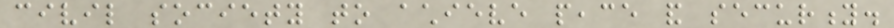civil society to achieve peace and security.
